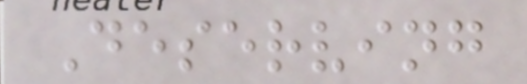Deserving
